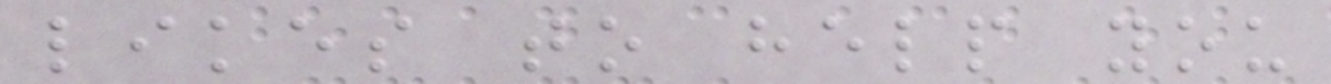likes to help you
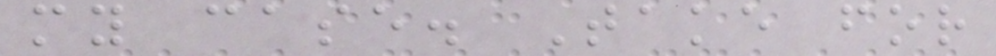my case. Take for
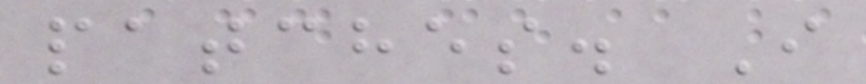patches. I
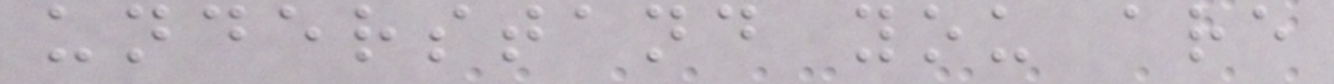understand you are
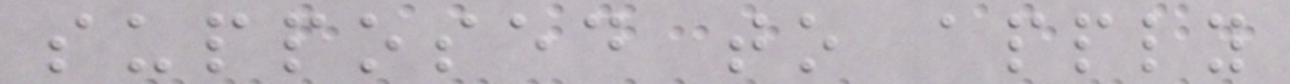supposed to apply
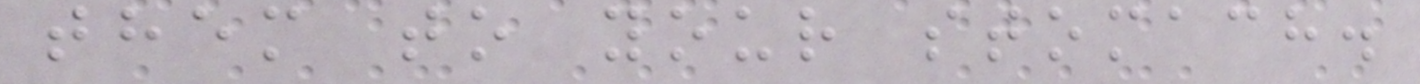them to your stomach.
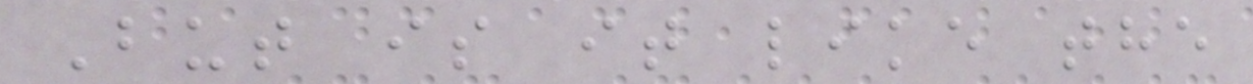But is it like the
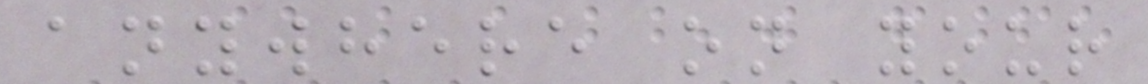anywhere on your
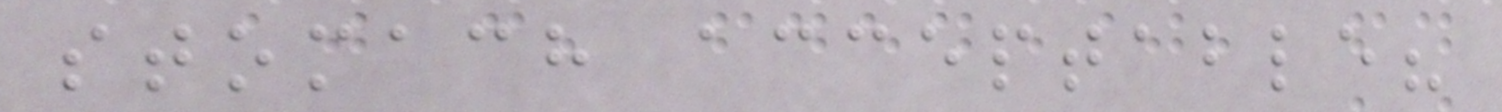stomach acceptable?
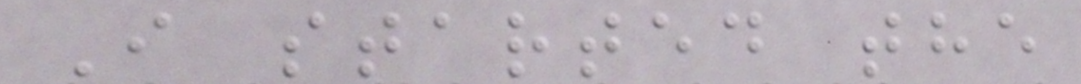I started the
